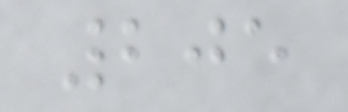205
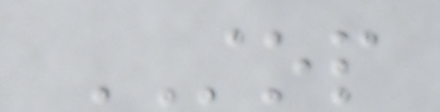STOP
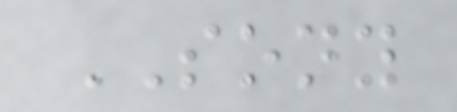SONY
